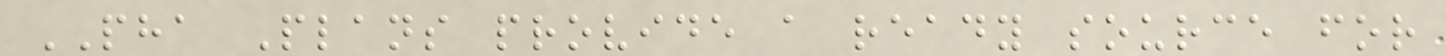PHA Plans provide a ready source for
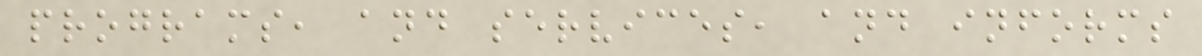programs, and services, and informs
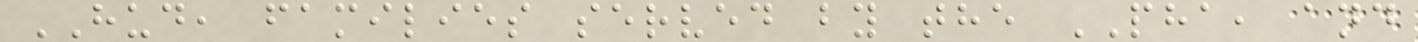HUD, families served by the PHA, and
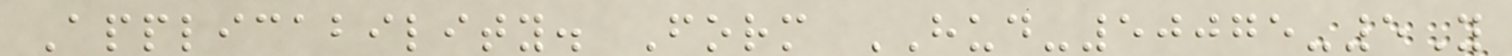Applicability. Form HUD-50075-5Y
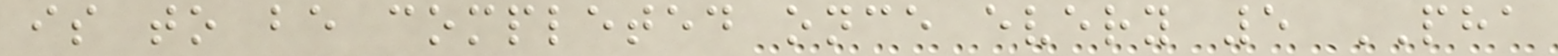is to be completed once every 5 PHA
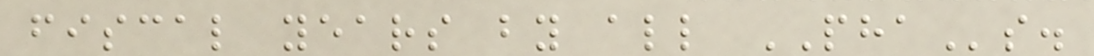fiscal years by all PHAs.
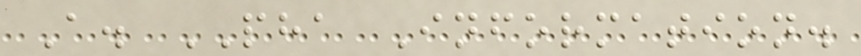A. PHA Information.
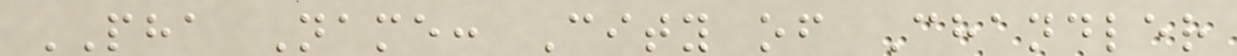PHA Name: City of Chandler
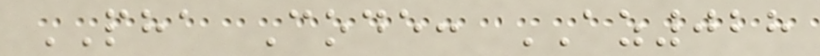PHA Code: AZ028
